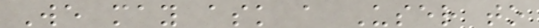We may ask a User to
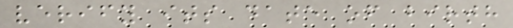verify its date of birth
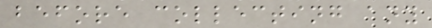before collecting any
